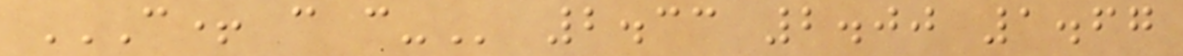C+ C C- 2.33 2.00 1.67
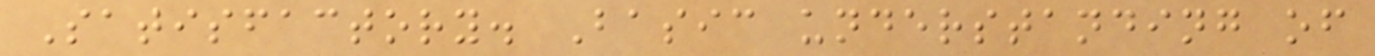Satisfactory. Basic understanding of
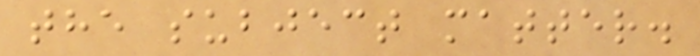the subject matter.
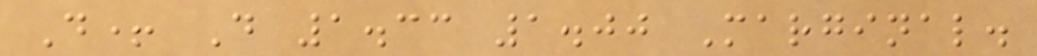D+ D 1.33 1.00 Marginal.
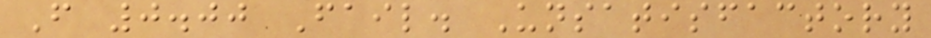F 0.00 Fail. Unsatisfactory
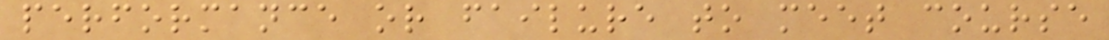performance or failure to meet course
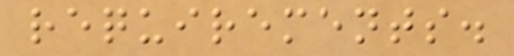requirements.
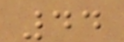44
